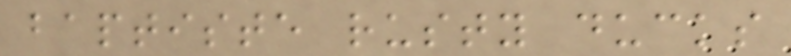baptiste rusty ducks
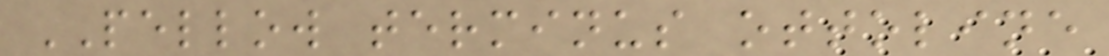PELLOW terminus ottoline
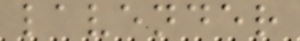lavender
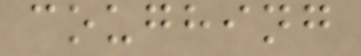coughing
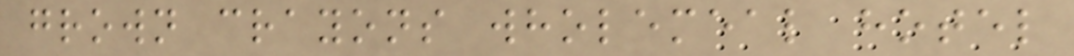grown crayons wholemeal hotel
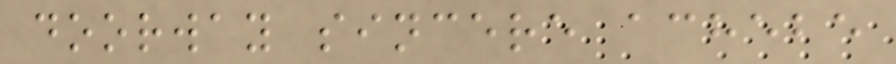doorway sincere achebe
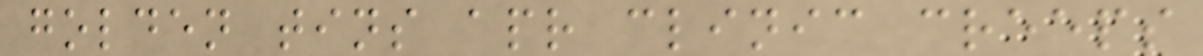golden tins apr clinic creeps
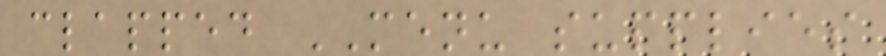clapped MENU supplies
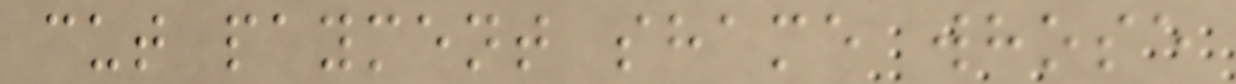cut payment shame whose
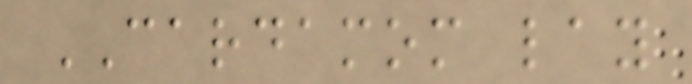CARDAMOM lay
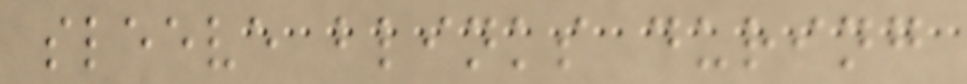sleeve blinks during
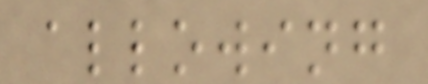allowing
